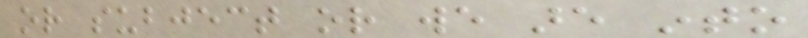or subject or we are into
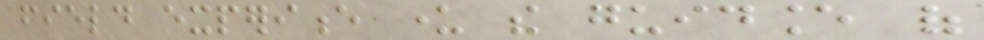field experience under the guidance of
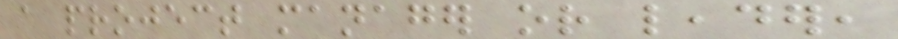a project manager or leader,
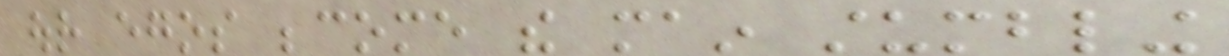our egos become the main stumbling
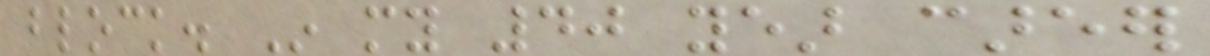block. In my 40 year career
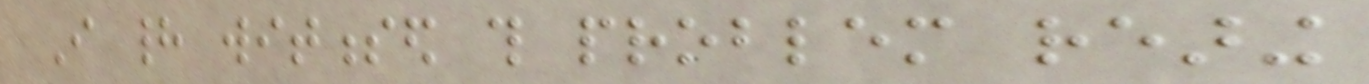I had witnessed this problem rearing
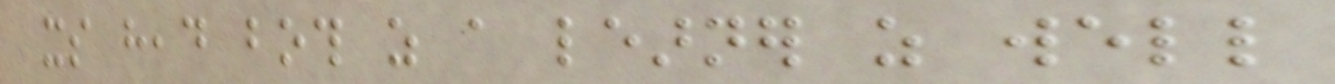its head both as a learner as well
